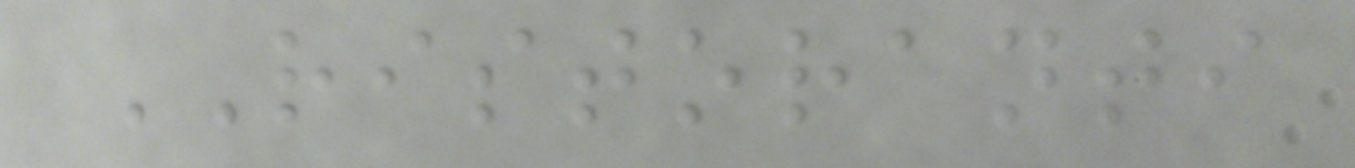RISTORANTI
